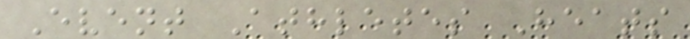Event Athletes Heats
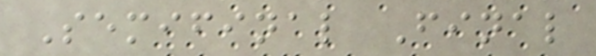Semifinal Final
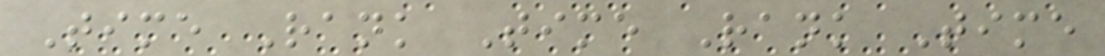Time Rank Time Rank Time
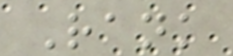Rank
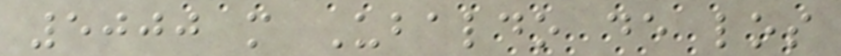5000 m Ubaldo de los
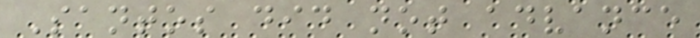Santos did not advance
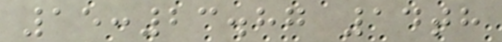15:23.87 14th
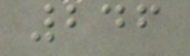246
